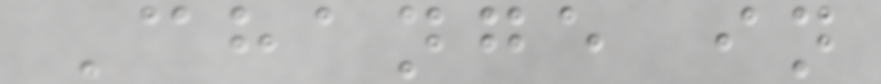Change in
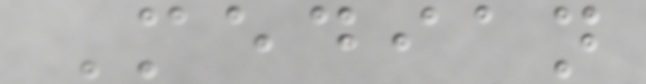Median
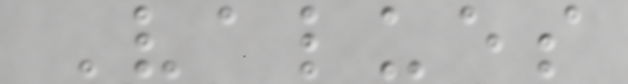Values
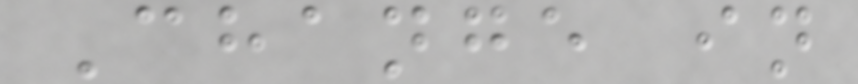Change in
